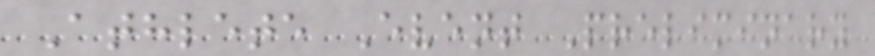Athlete Event Preliminary
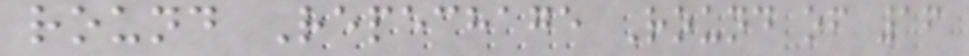round Repechage Round of 16
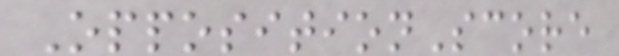OppositionScore
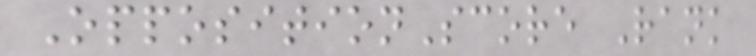OppositionScore Rank
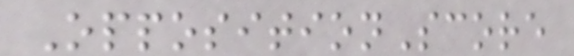OppositionScore
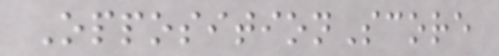OppositionScore
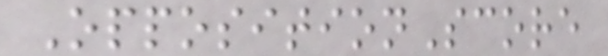OppositionScore
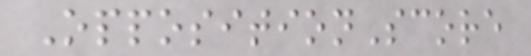OppositionScore
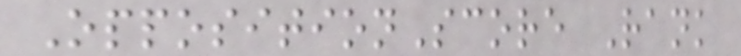OppositionScore Rank
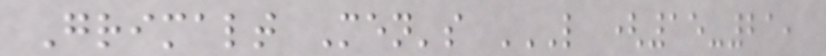Grimalt Men's L (15-21,
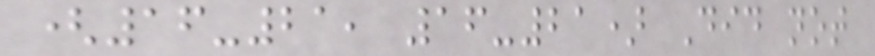(16-21, 16-21) Did not
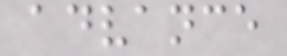advance
